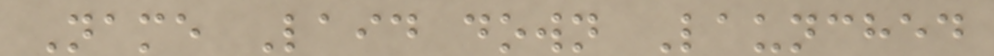Name Laid down Launched
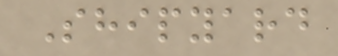Shipyard
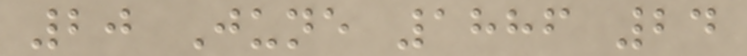20 June 1886 24
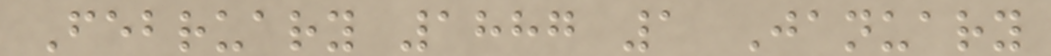February 1887 1 January
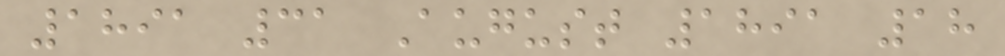1891 31 August 1891 18
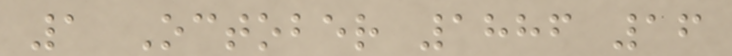1 October 1886 16
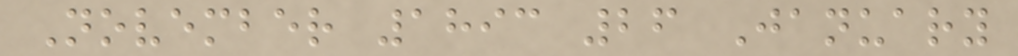November 1893 26 January
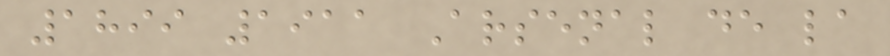1899 1911 Arsenal de la
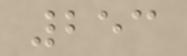253
